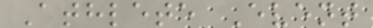Athlete Event
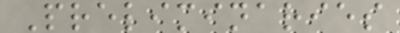Preliminaries
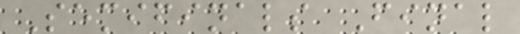Semifinals Final
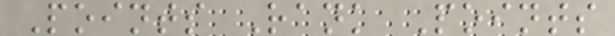Points Rank Points
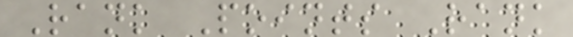Rank Points Rank
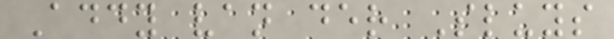Addy van der Sluys
